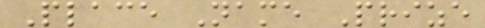Place Name Prize
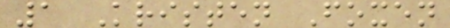1 Kristen Foxen
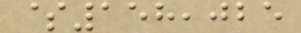$158,025
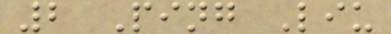2 Ping Liu
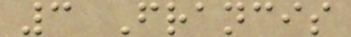3 Francis
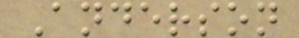Anderson
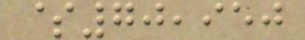$70,950
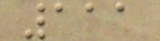111
